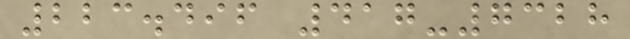223.496 417-7328
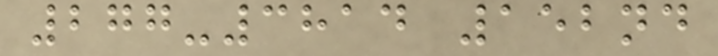277-3814 152nd
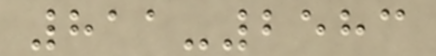811-2583
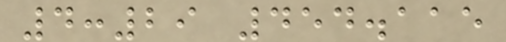4:29 454.115
